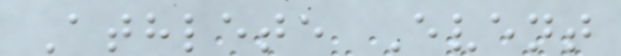Athlete Event
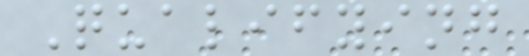Qualifying
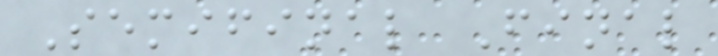Semifinal Final
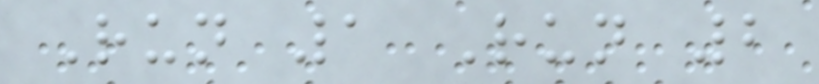Run 1 Run 2
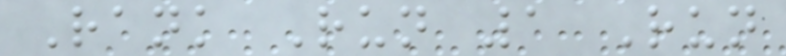Rank Run 1 Run
